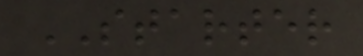STARTER
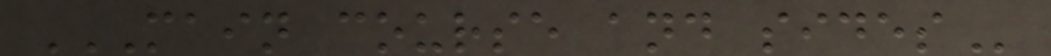MAIN COURSE AND SIDES
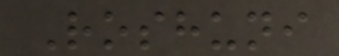Roshuni
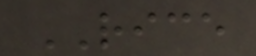RICE
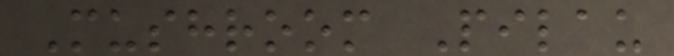Mushroom Pilau
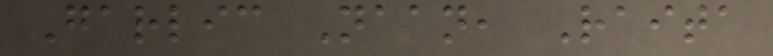Garlic Naan, Raita
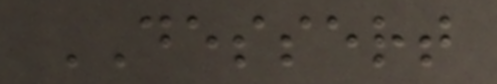DESSERT
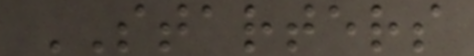STARTERS
